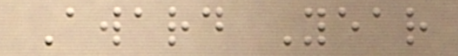Award Year
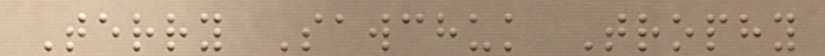Terry Sawchuk Trophy
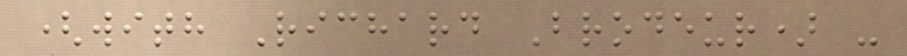(with Richard Brodeur) -
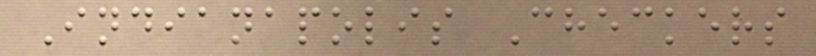Indianapolis Checkers
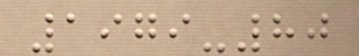1979-80
